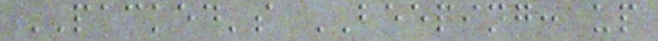PACKED's BEEPING: up
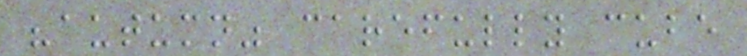"autumn" carefully cube
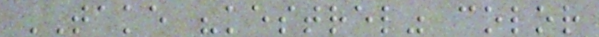TAKE "kestrel" color
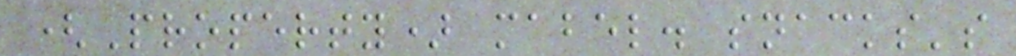(Property) mabel. snacks's
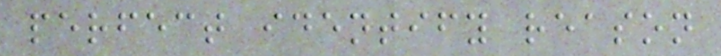perfect identify reason
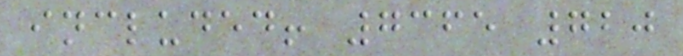included! 7365 720
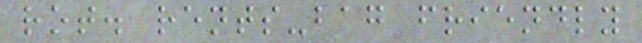rot. rents-bag friendly
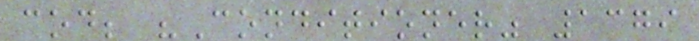cod; "Conditioner" 1379
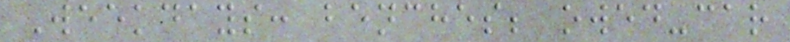Weekdays: benches; owed-car
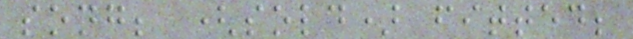song; (sold) fitted;
